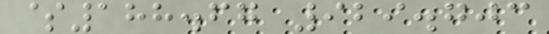$188.67 929.703
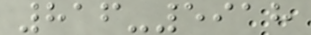816-5918
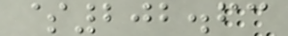$202.63
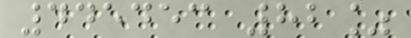445453 82%
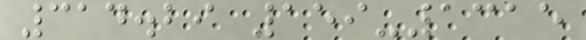314.29 159-1315
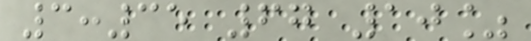3:35 67 10%
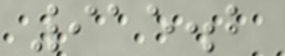915.2
